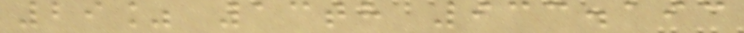29% 13th 933.193
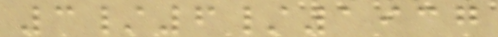3/6/1937
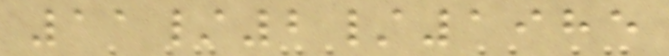11/2/1985
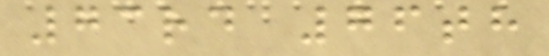73rd 76th
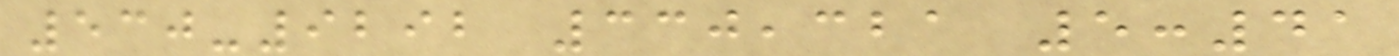530-9292 330,321 5:41
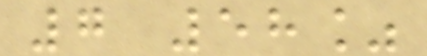7 58%
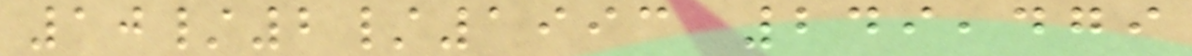10/2/1993 249,479
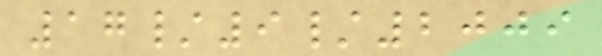17/9/2009
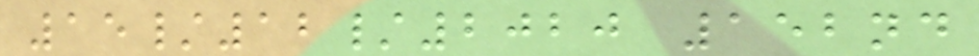15/12/2020 152nd
